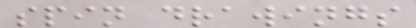spin drawings
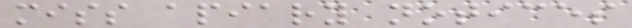miss apiary notices
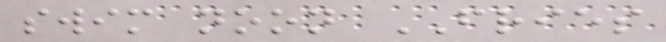swim noon FRIES
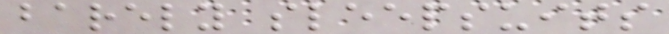barely sleepsuits
